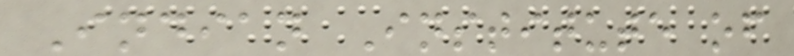Indian Institute of
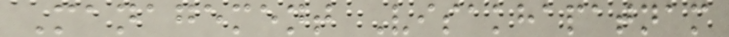Management Visakhapatnam
